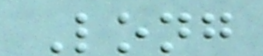Long
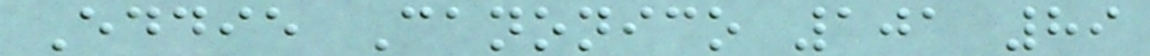Eddie Canonico 101 89
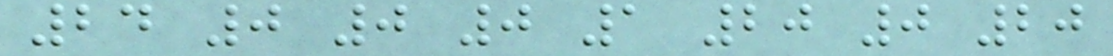24 0 0 0 1 20 0 20
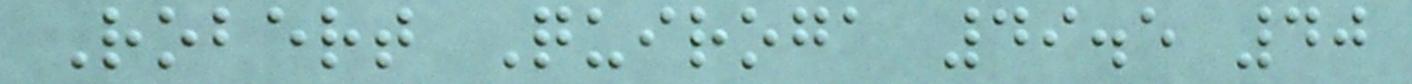Robert Quiroga 49.5 40
